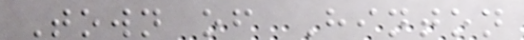Town of Hinton
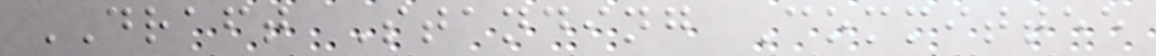DRAFT Standing Committee
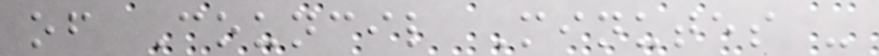of Council Minutes -
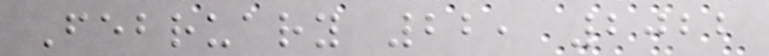February 22, 2022
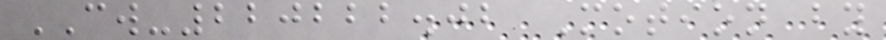CW-220222.02 Motion by
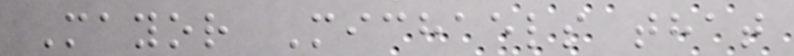Mayor Michaels that
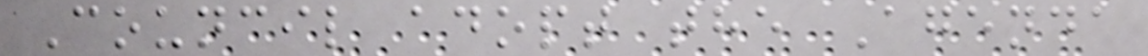Council adopt the Agenda
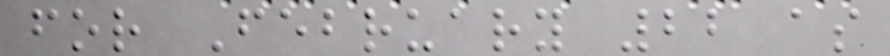for February 22 as
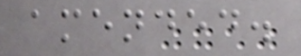amended.
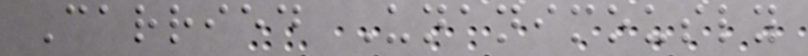Carried Unanimously
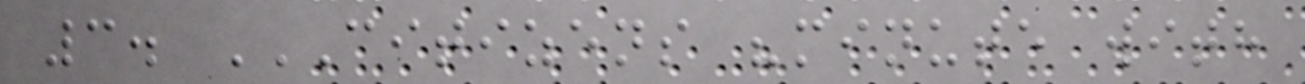3. CITIZENS "MINUTE WITH
